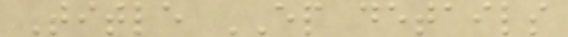Title EP details
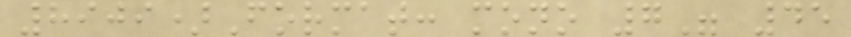8909)Format: mono 7" 45
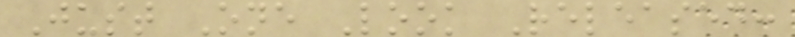Just One Look Released:
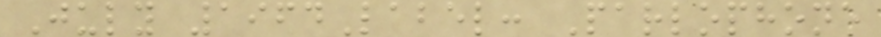July 1964Label: Parlophone
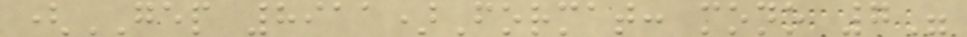(GEP 8911)Format: mono 7"
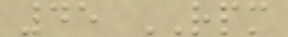45 RPM
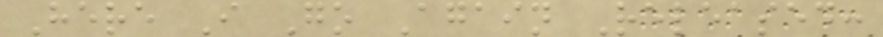Here I Go Again Released:
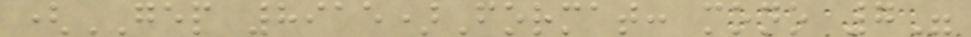(GEP 8915)Format: mono 7"
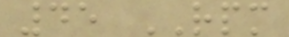45 RPM
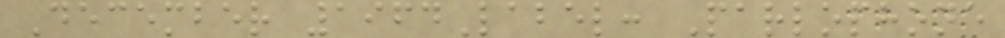December 1964Label: Parlophone
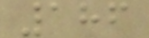186
